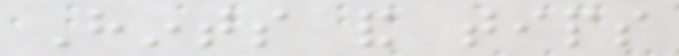Hints and tips
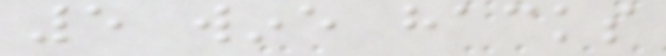5 wine hacks
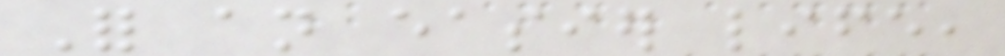For an easier life,
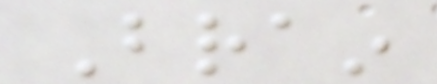Brain
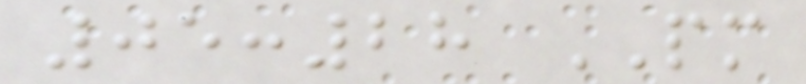05:28 PM
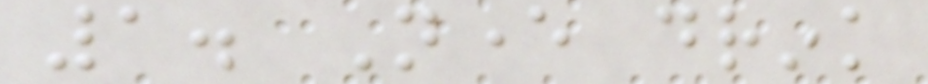1. Never drink
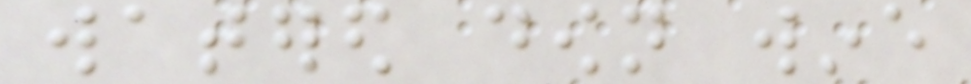watered down wine
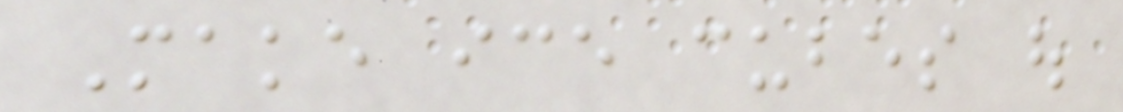Make ice cubes out
